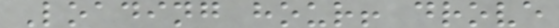Loading hour! drove
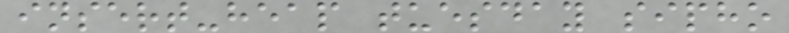insert-heap tuesday sipho
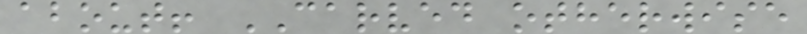about! CARVED otherwise
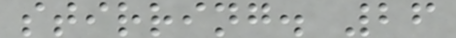stirring. 26
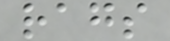rags
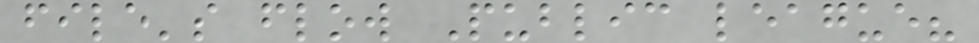file's flow Public league?
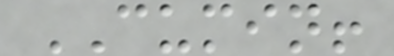CUMIN!
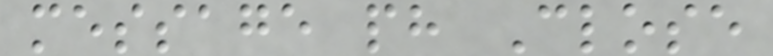message ph Close
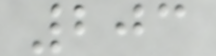203
